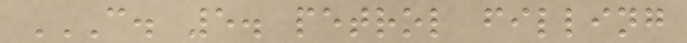C. 5. PETROL FILLING
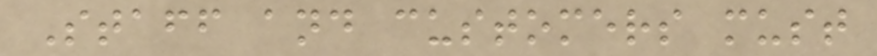Staff and customers must
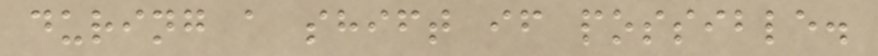during a shift if possible.
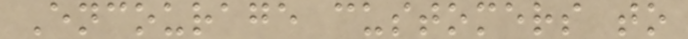Encourage customers to
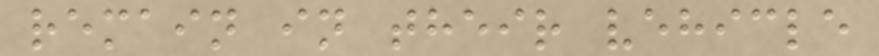remain in their vehicle
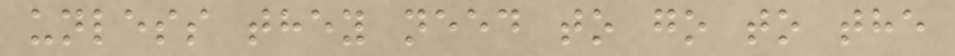unless they need to go to the
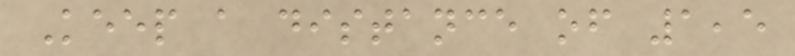Keep a distance of 1,5
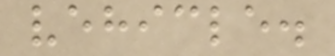vehicle.
